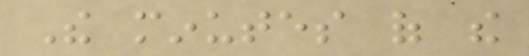The minutes of the
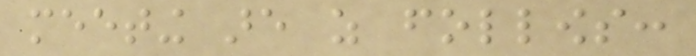meeting are as follows:
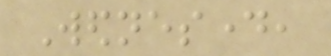Wednesday,
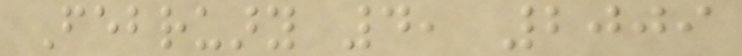February 4, 2009
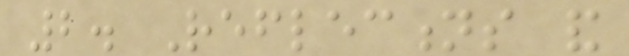2. Reflections and
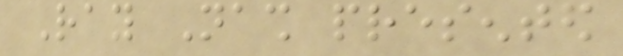Ray Nash presented
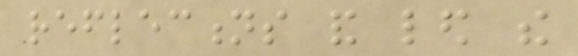reflections and led the
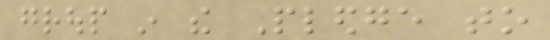group in the Pledge to
